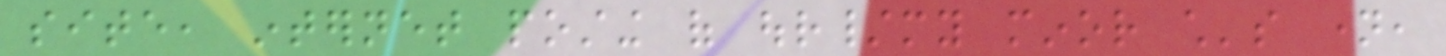site, internet posting of our/my minor child's name,
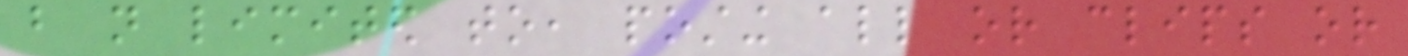but not limited to, posting all or clips or
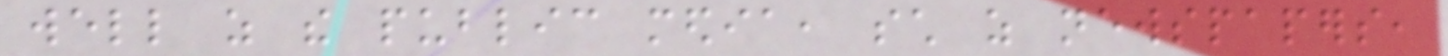well as the public media, such as newspapers,
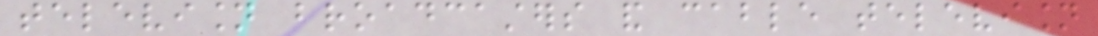television broadcasters and cable television
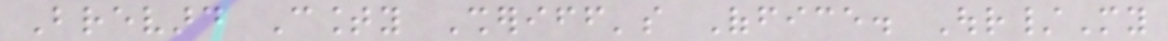Brevard County Sheriff's Office. Our/My
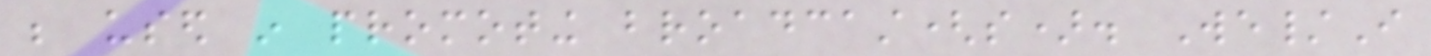be used in promoting broadcast(s). We/I
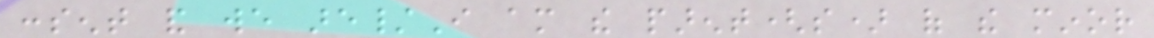consent and we are/I am the parent(s) of the minor
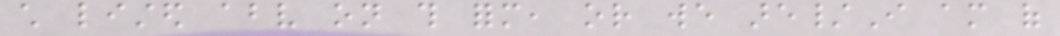child listed above on this form, or we are/I am of
